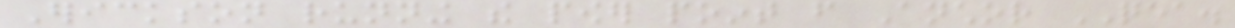Erickson running the power point from Anchor QEA.
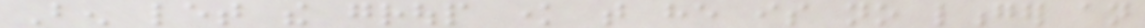Ben let the group know that he is no longer an
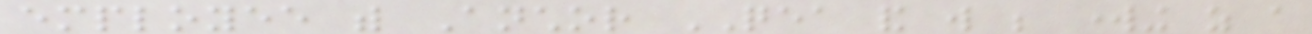employee with Anchor QEA and will be working as a
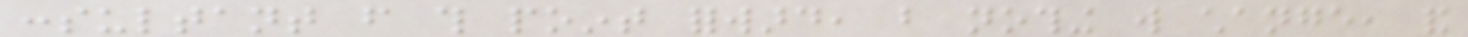consultant from this point forward, but nothing will change, and
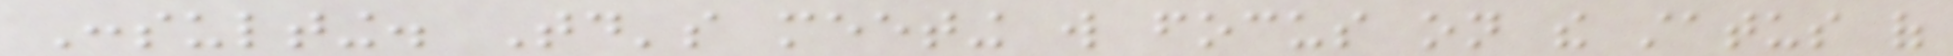Consulting. Today's meeting will focus on the status of
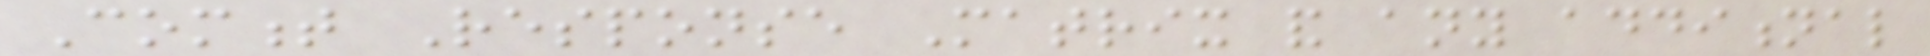Comment Response Matrix and any additional
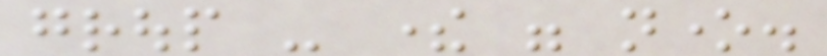group - there were none.
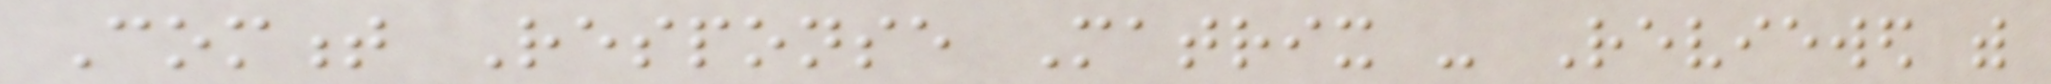Comment Response Matrix - Reviewed with
